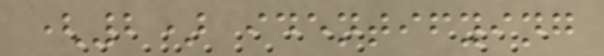(2) identifying
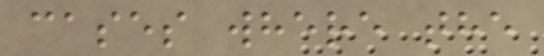cases where the
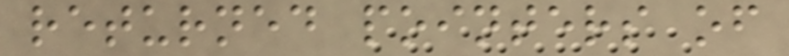returned pointers of
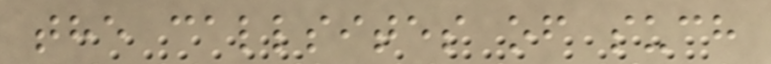the callsites of such
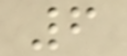6
